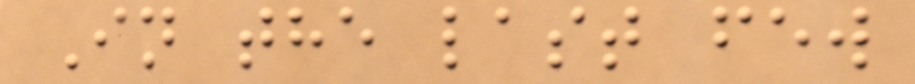In the last few
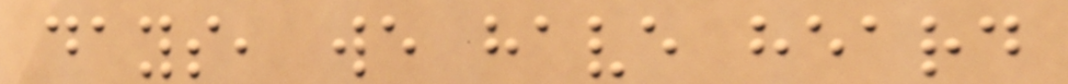days, we have heard
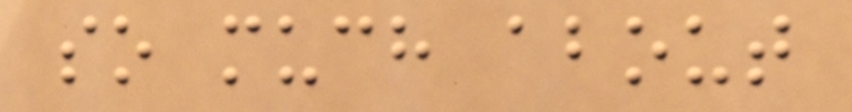so much about
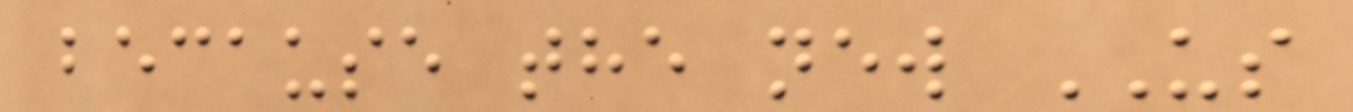because the new US
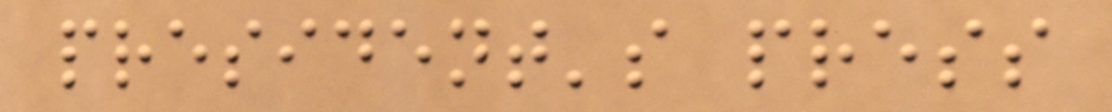president's press
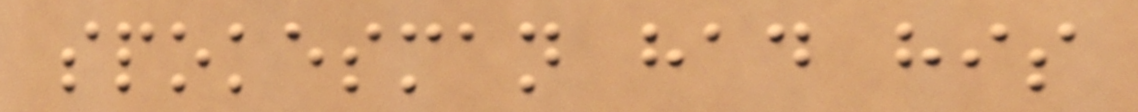spokesman had his
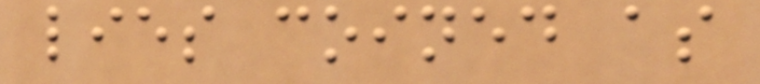lies coined as
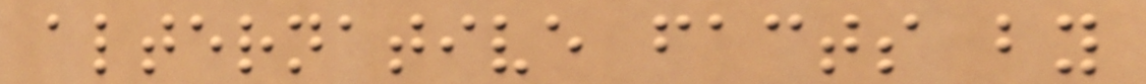alternative facts by
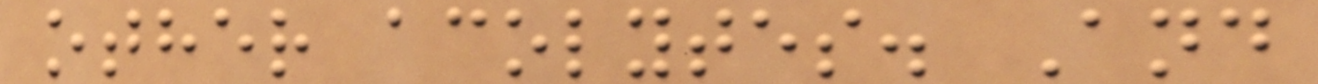other acolytes. And
